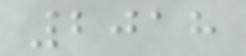2018
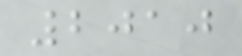2010
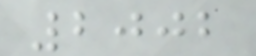2002
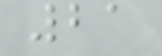21
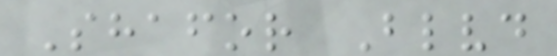Shafor Blvd
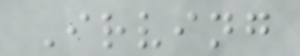Irving
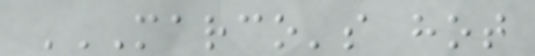MARCO'S HOT
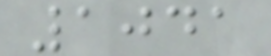1041
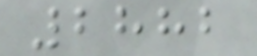2882
